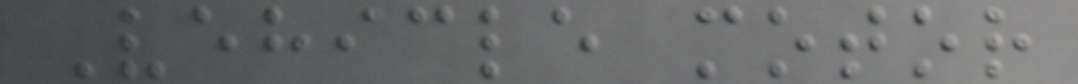Vehicle motor
